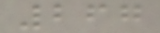267
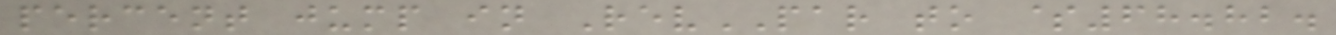percent jump in RevPAR to $68.82.
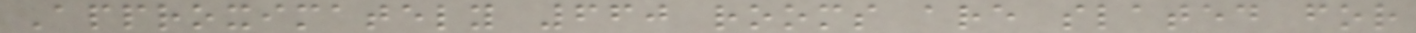Approximately 660 rooms are slated for
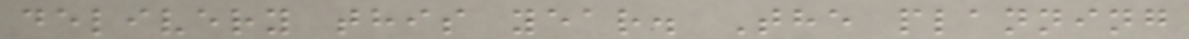delivery this year. The planning
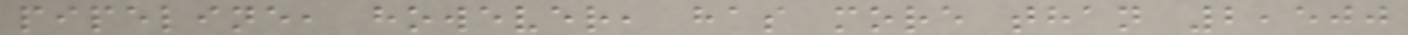pipeline, however, has more than 2,500
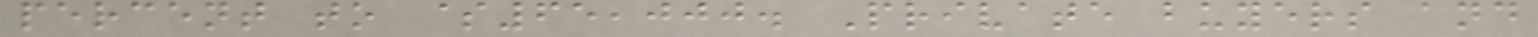percent to $65,000. Private buyers and
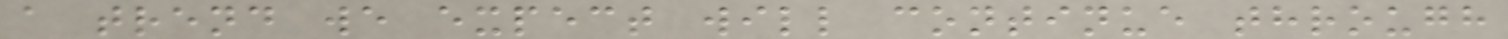a trend we expect will continue through
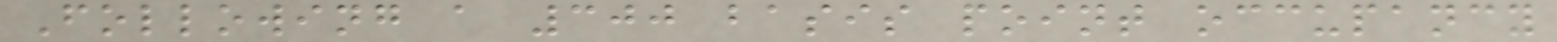Following a 300 basis point occupancy
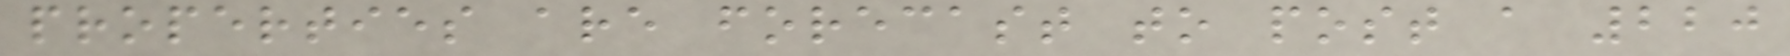properties are forecast to post a 220
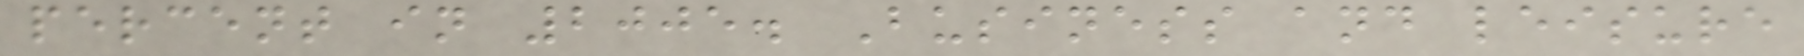percent in 2005. Business and leisure
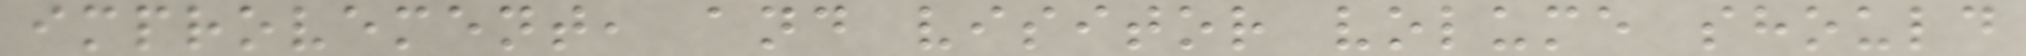improvement, and visitor volume should
